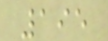195
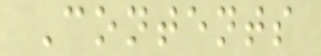Contents
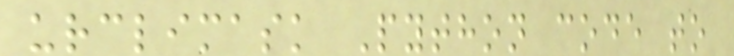urclimask Python code to
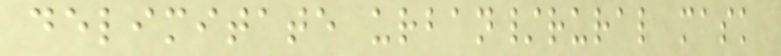delimitate urban/rural mask
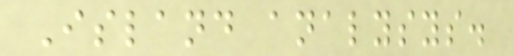Island analysys.
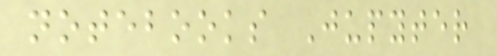notebooks Jupyter
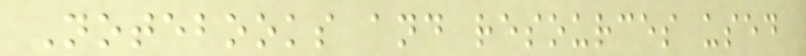Notebooks and resources used
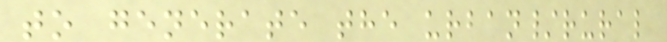to generate the urban/rural
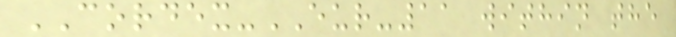CORDEX-EUR-11 within the
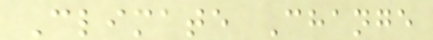Climate Change
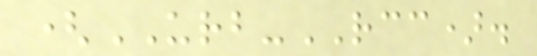(URB-RCC).
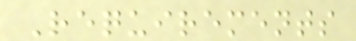Requirements
